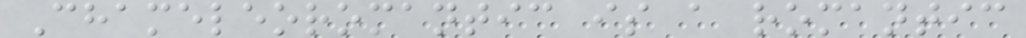Chameleoromantic is a romantic
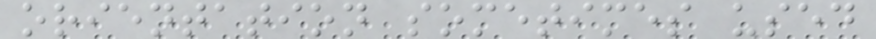orientation sometimes used
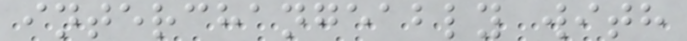interchangeably with
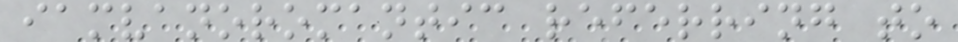iamvanoromantic referring to
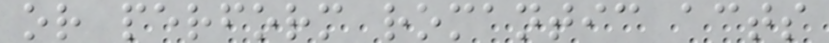or perform romantic acts
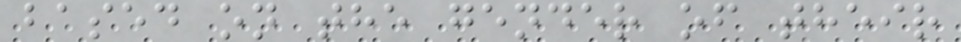based on the gender of their
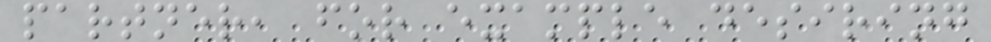partner, for example desiring
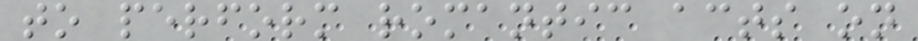to perform romantic acts on
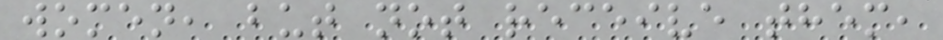women, but not receive them,
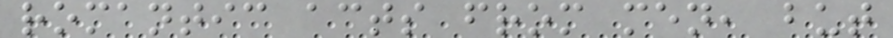romantic acts from men, but
